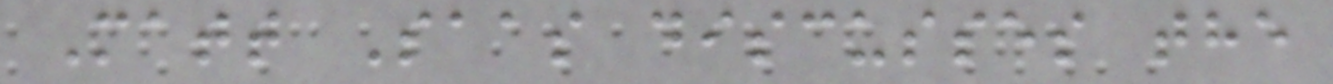Matt Saas discusses the
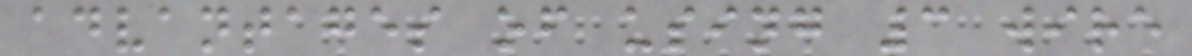advantages of using 3 wire
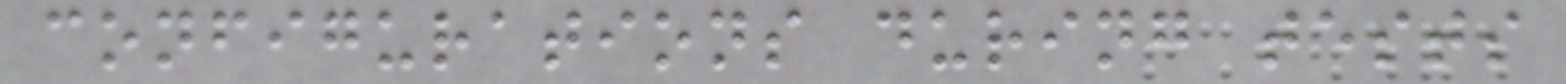configurations during tests
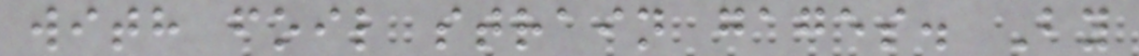with foil strain gages. By
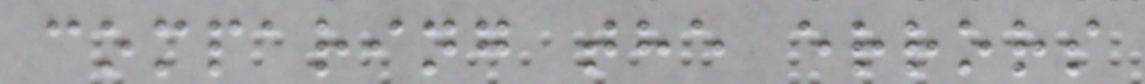comparing the errors
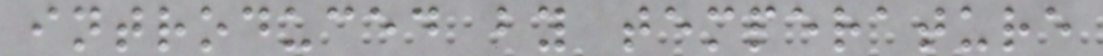introduced by temperature
